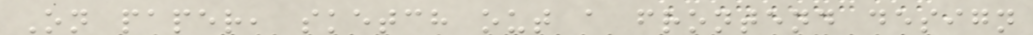On paper, sketch out a frontend design
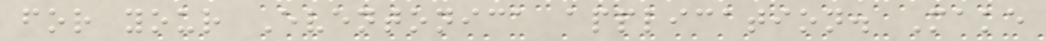for your Eventonica application. Make
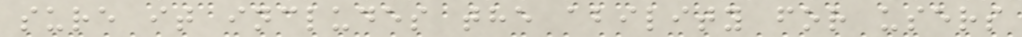sure it includes the ability for users
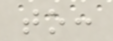to:
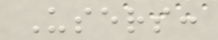Users:
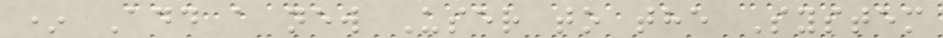* Add a new User to the System
